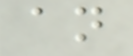an
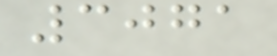3071
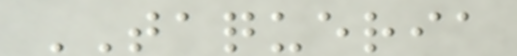TAQUERIA
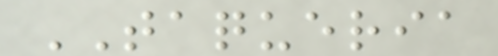TAQUERIA
